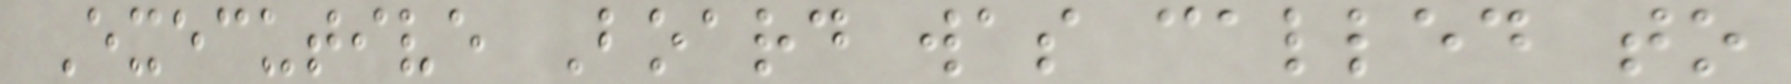Executive Board was called to
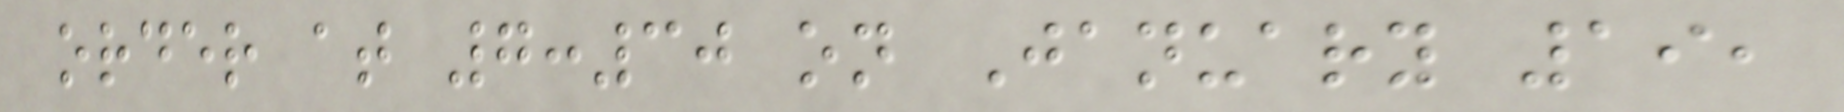order at 7:30 on January 19,
